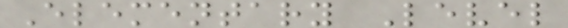Elementary Level
